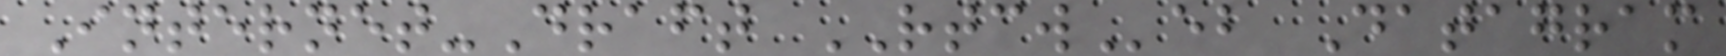Internet-Draft RTCWeb Datagram
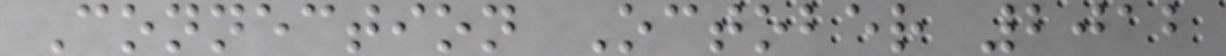Connection October 2012
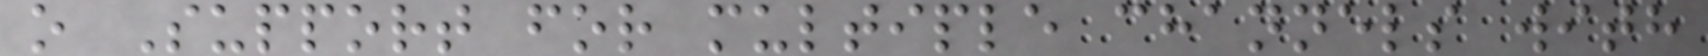o Support for multiple channels with
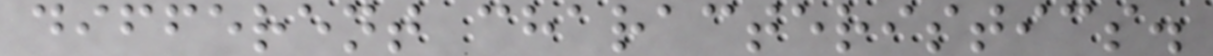different characteristics.
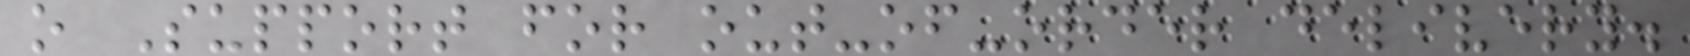o Support for out-of-order delivery.
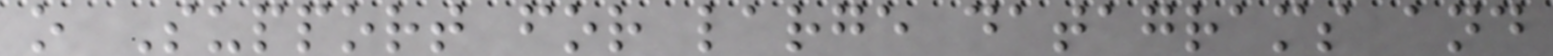o Support for large datagrams and
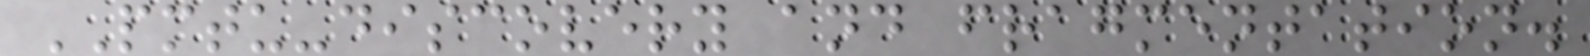PMTU-discovery and fragmentation.
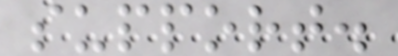support.
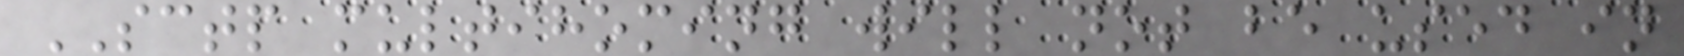SCTP multihoming will not be used in
